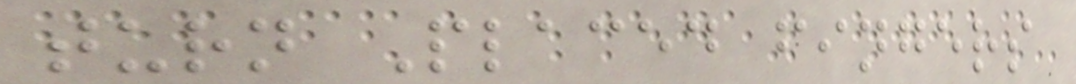turn Placed fingers
